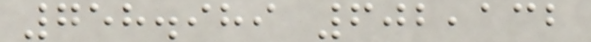758.989 602,132
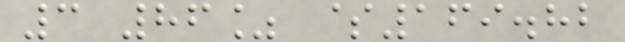3 86% $169.82
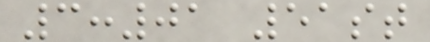3:01 51st
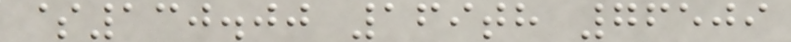$130.00 169th 76509
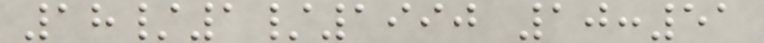18/1/1990 10:51
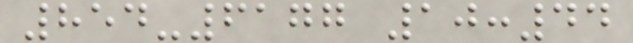854-6177 10:44
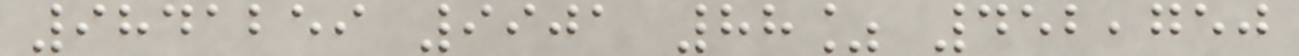9841259 9901 88% 452,750
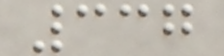337
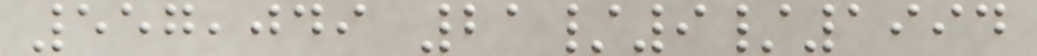557,049 21/9/1994
